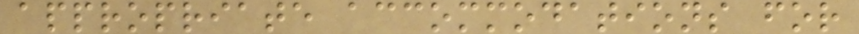appropriate accommodations for
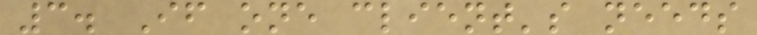3. If one client's needs
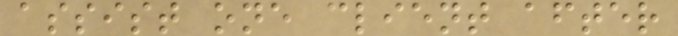assist one client after
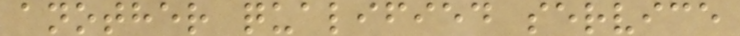another qualified service
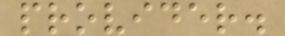provider.
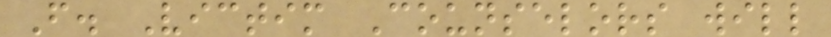F. Victim Counselors will
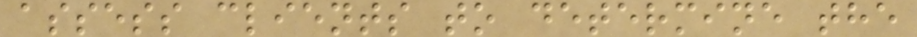assess clients to determine the
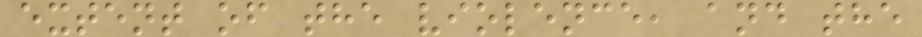extent of the violence, and the
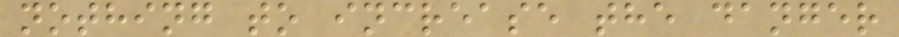nothing to increase the danger
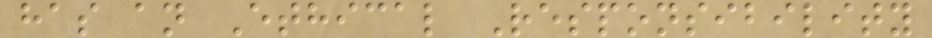has an Ethical Responsibility
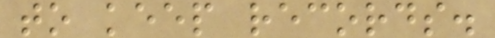to keep records.
